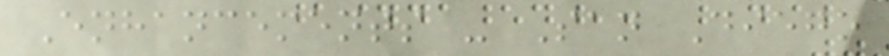Enhancements - San Diego
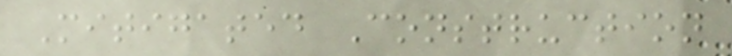Mitigated Construction
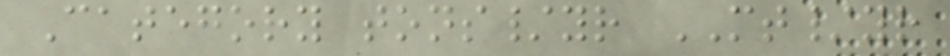Category tons/yr MT/yr
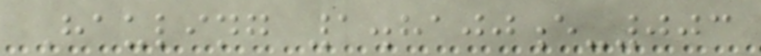Hauling 1.8100e-003
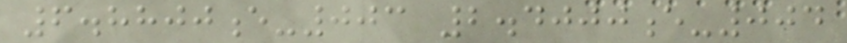6.8800e-003 2.4000e-004
